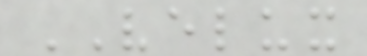VELUX
